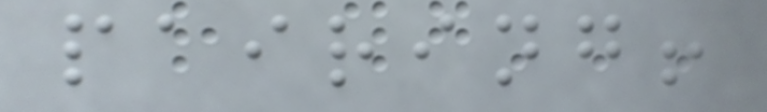pairing!
